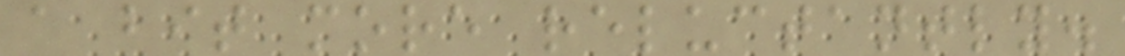a bit more reluctantly.
